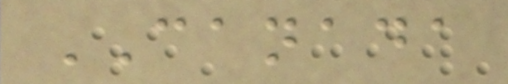CANADA
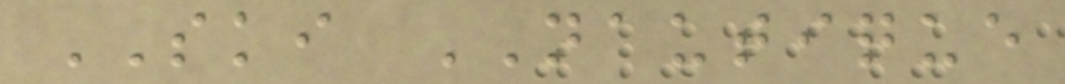SKI NAUTIQUE
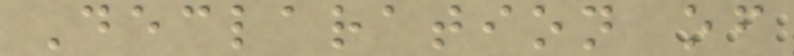Declaration of
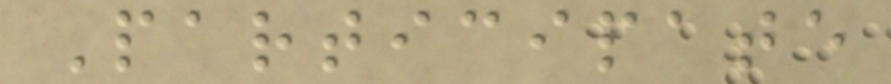Participate
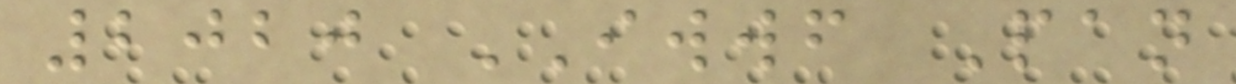2020 IWWF Pan
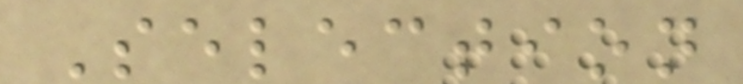Selection
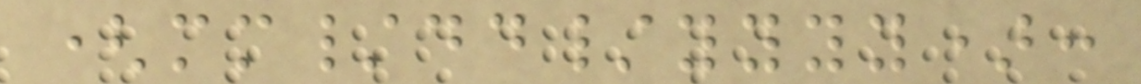(mm/dd/yyyy):
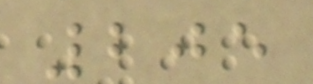205
